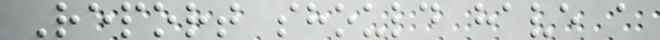Report should have a
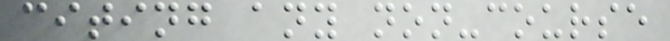citing any non-course
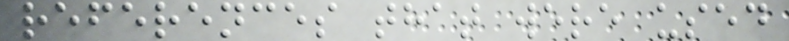references that were used
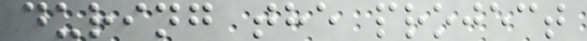during the project
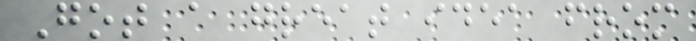Got a great idea from
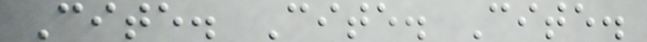Cite. Cite. Cite.
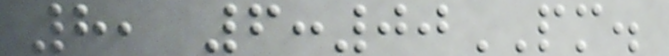8, 6:00PM.
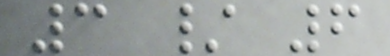3 / 6
